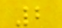2
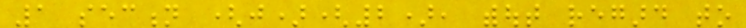1 section (j)(2), without regard to
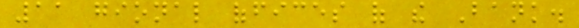11 gional offices of the Bank.
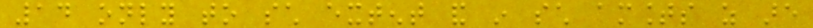14 only to such extent and in such amounts as are
